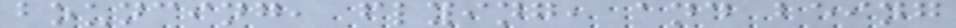bouncing, flying, and being
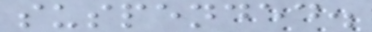suspended.
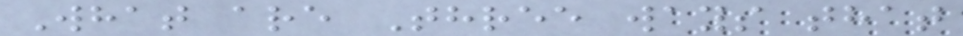What are Three ways that
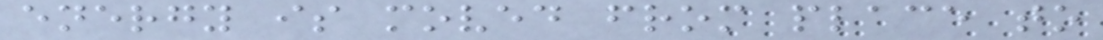energy is moved from place to
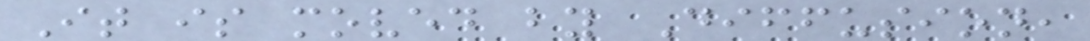It is moved by Diffusion,
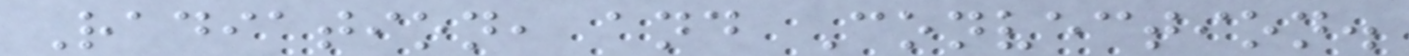Radiation, and Convection.
